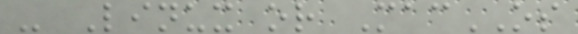- Linux or MacOS
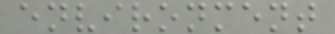environment
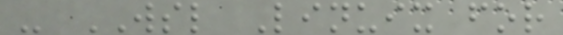- WSL Linuix for
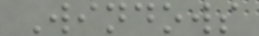Windows
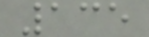135
